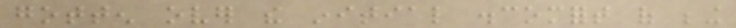gotten over the initial discomfort of being
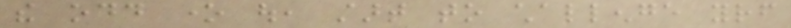the odd one out, start to challenge yourself
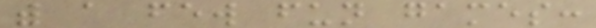with a few fun games:
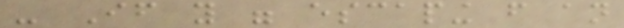- If you were escaping from an
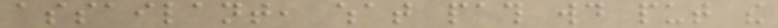assailant, what path would put the
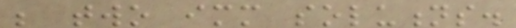be two immediate solutions.
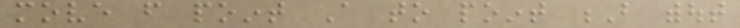move from point A to point B without
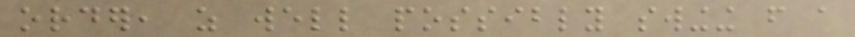order, as well possibly swinging from a
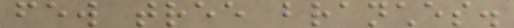few tree branches.
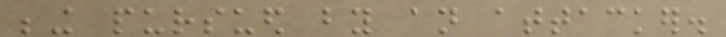being pursued by an attacker.
